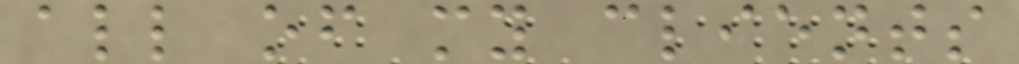all of my clients
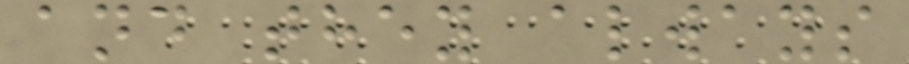and they always
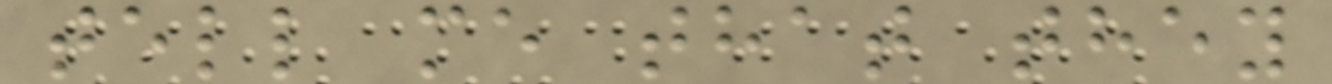tell me that they
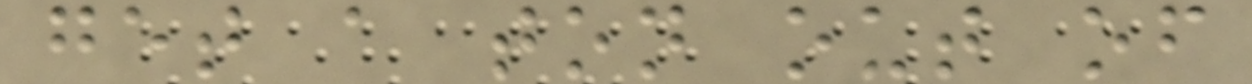get a ton out of
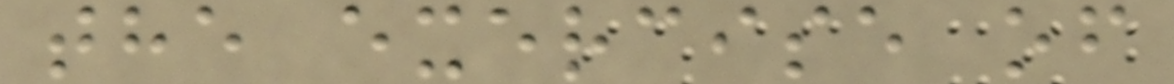the exercise of
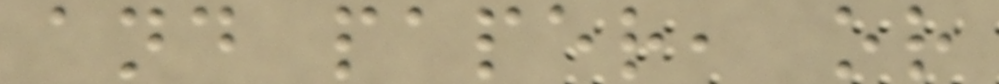and paper, or
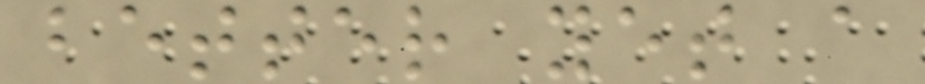better yet a
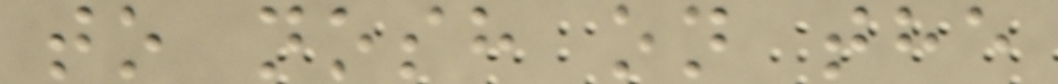to nosh on the
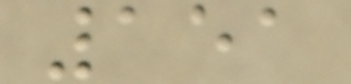151
